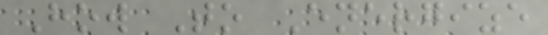How To Energize
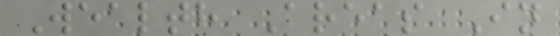Wealth Areas In
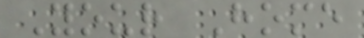Your Home
